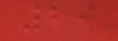29
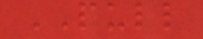PULL
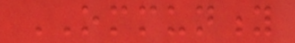OMMUNITY
